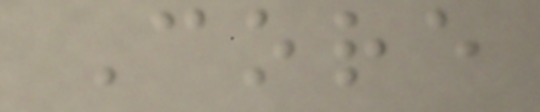Core
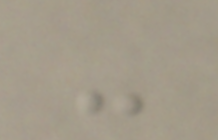-
